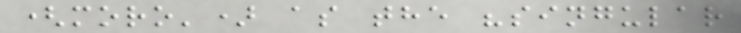(moro') as the "singular
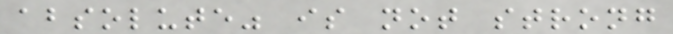absolute" is not strong
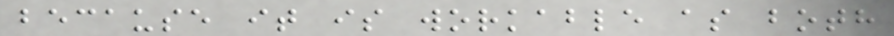because it is workable as both
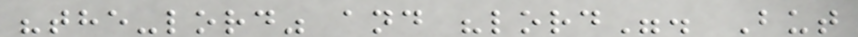"the-lord" and "lord". But
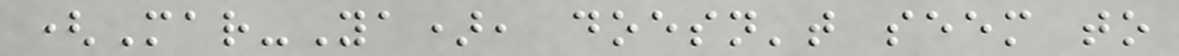(Mar-Ya), doesn't seem to
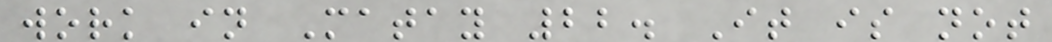work in Matay 22. It is not
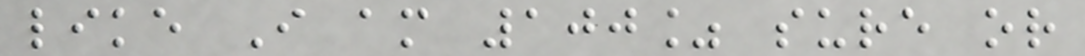like I am 100% sure or
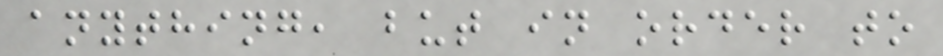anything, but in order to
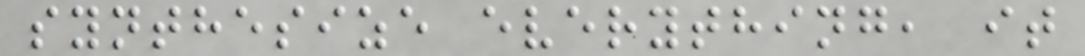synthesize everything, it
